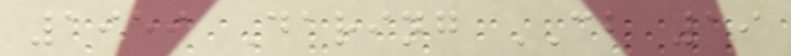1959 Daring CB 19
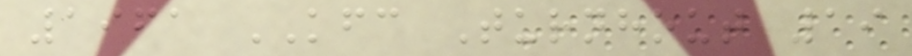1961 KFC Turnhout 19
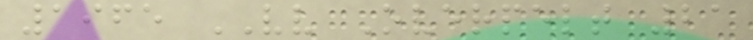1965 VV Overpelt 21
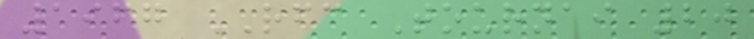1967 RFC Tournai 20
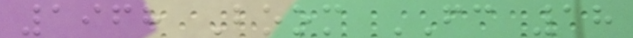1968 Boom FC 18
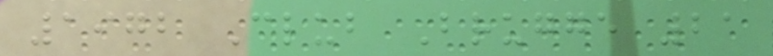1972 Club Brugge 21
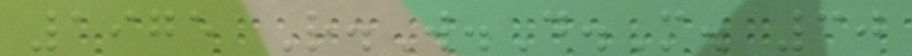1975 R.W.D.M. 30
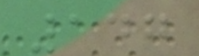147
